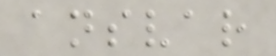ansvar
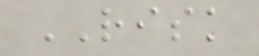RISK
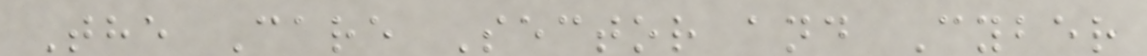The Care Sector and Cyber
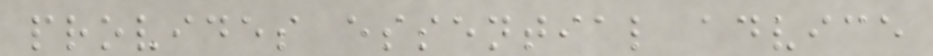provides essential advice
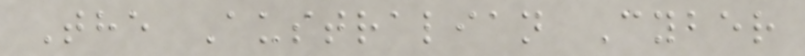The Australian Cyber
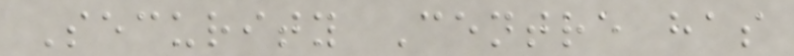Security Centre has
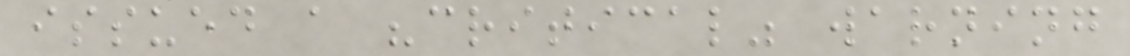issued a "critical" warning
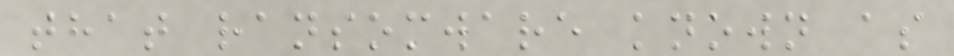that ransomware known as
